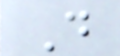Do
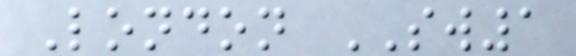London SW1
